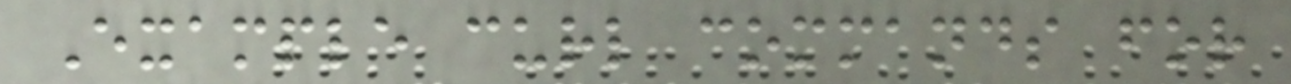Example curl commands for
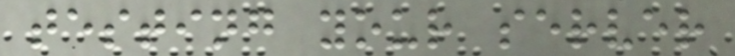testing your server
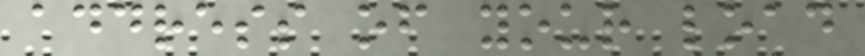address of your load
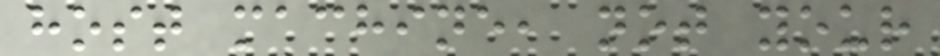host machine, not your
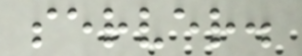server.
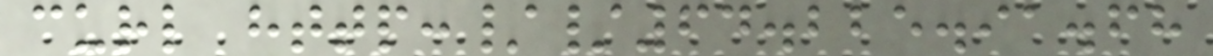curl http://64.225.91.68
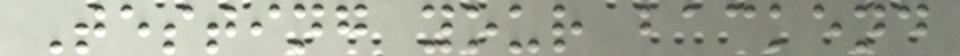Testing your backend
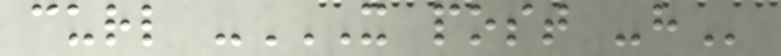curl -X POST -H
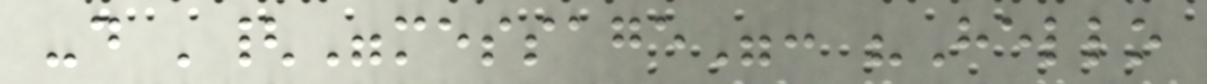-d '{"message": "Hello
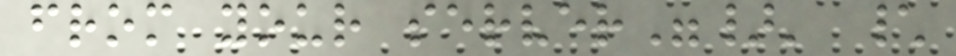from your server"}' \
